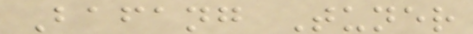Bafang Tuner
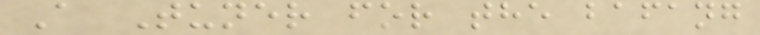A Tuner for the bafang
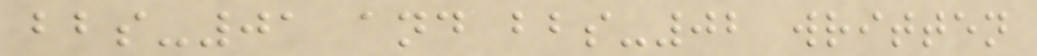bbs-01 and bbs-02 written
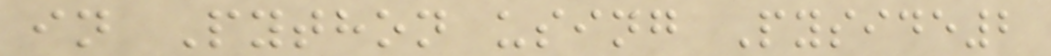in Python using Pyside2
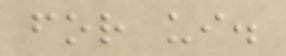for ui.
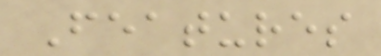Features
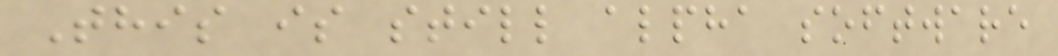This is still alpha software
